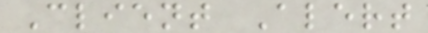Client Alert
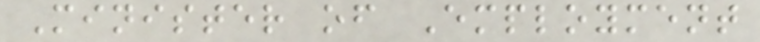Minister of Employment
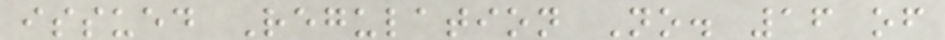issued Regulation No. 16 of
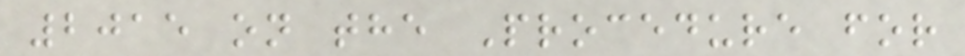2015 on the Procedure for
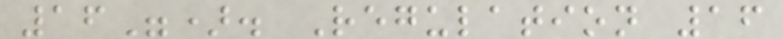16"). Regulation 16
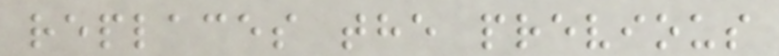replaces the previous
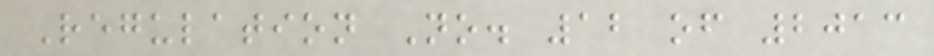Regulation No. 12 of 2013
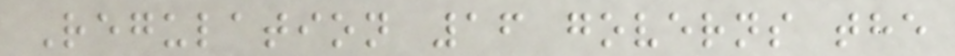Regulation 16 governs the
